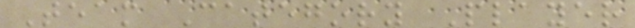Team Category Player
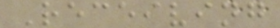Receiving
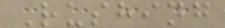Rushing
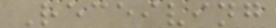Receiving
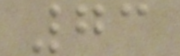73
